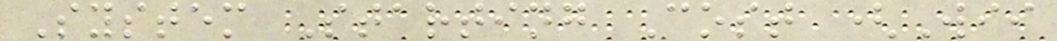System Starting Cost (Wii
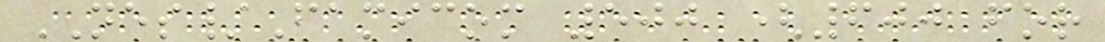NES/Famicom 500 (600 for
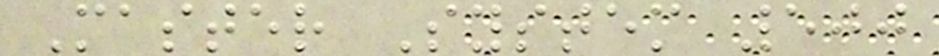Master System 500
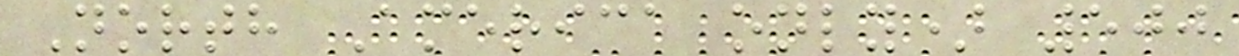North America only) 500
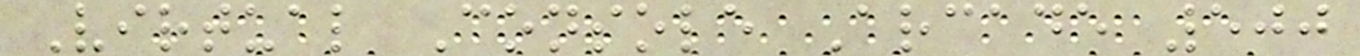Virtual Console Arcade 500
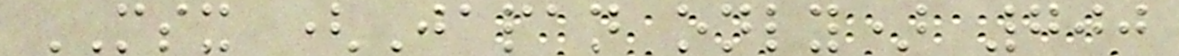MSX (Japan only) 700
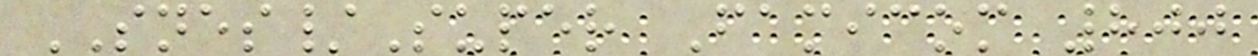SNES/Super Famicom 800
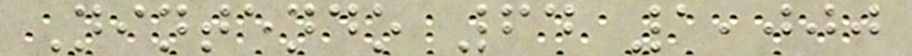Nintendo 64 1,000
